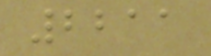2211
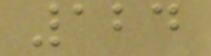124
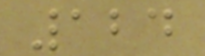124
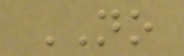NO
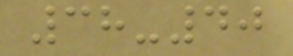38-40
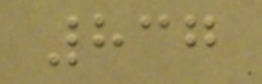837
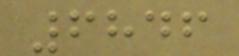6846
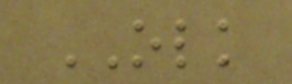OLK
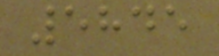5845
